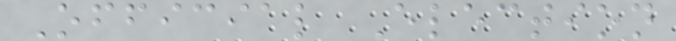Official Election
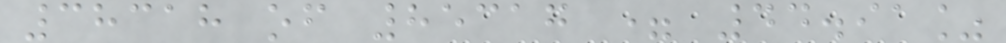38318 of 85317 = 44.91%
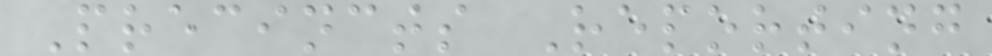Precincts Reporting
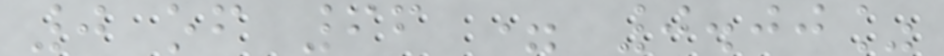0 of 66 = 0.00%
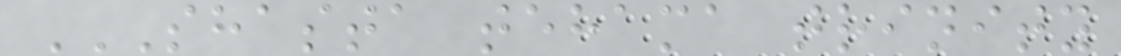SHASTA TEHAMA TRINITY
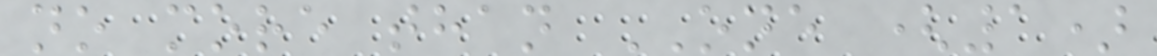no more than ONE (1)
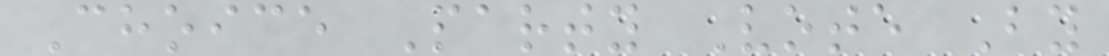Choice Party Vote By
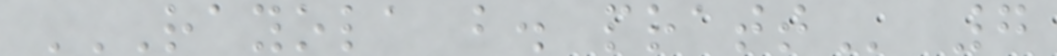RAYOLA B. PRATT 7
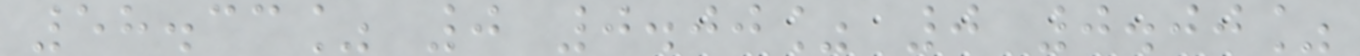58.33% 0 0.00% 0 0.00%
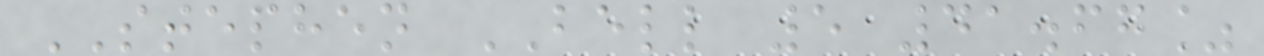STEPHEN BELL 5 41.67%
